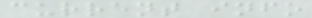current info
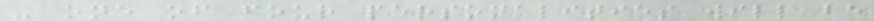- one of four personalities will be
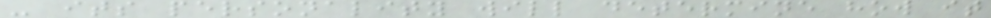- its personality will determine how it
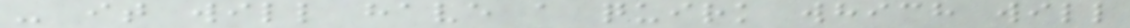- it will have a quirk which will
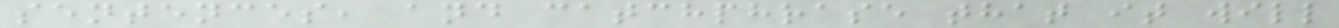sentences, and catchphrase that it will
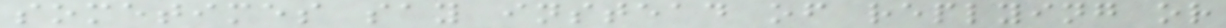sometimes say instead of replying or
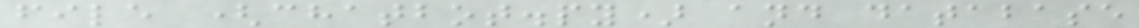file (chatbot.py) and database
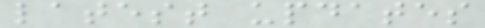latest updates
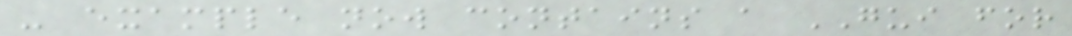- example now contains a GUI for
